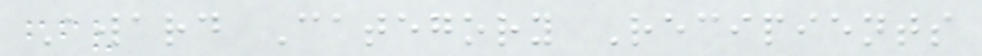Award Category Recipients
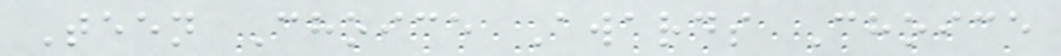Teen Choice Awards Choice
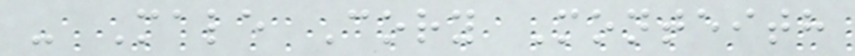- Male Cory Monteith
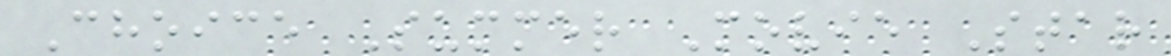Choice Summer Movie Star
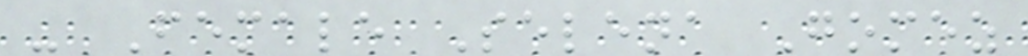- Female Selena Gomez
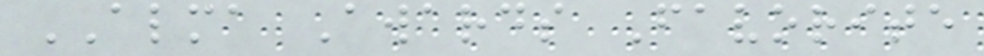ALMA Awards Favorite
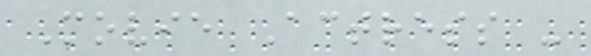Movie Actress -
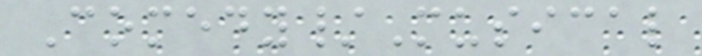Comedy/Musical
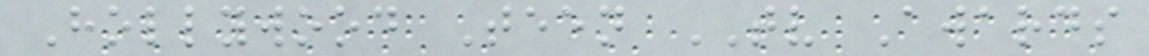Hollywood Teen TV Awards
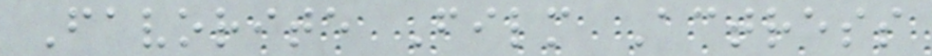Favorite Film Actress
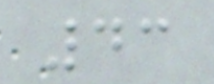43
